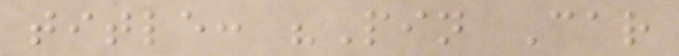title: "Pin Car
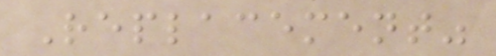Replacement"
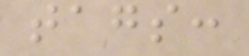tags:
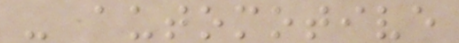- automotive
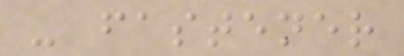- fastener
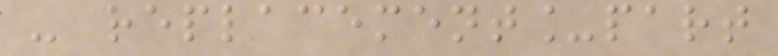- replacement_part
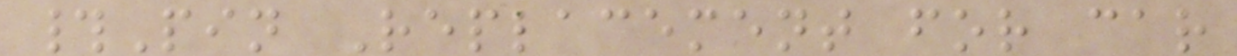#Pin Replacement for car
